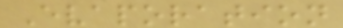Evaporation
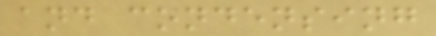and condensing
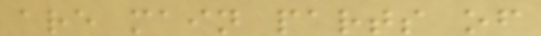are main parts of
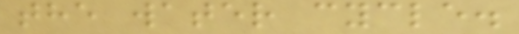the water cycle.
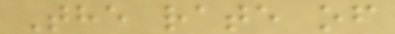The rate of
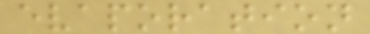evaporation
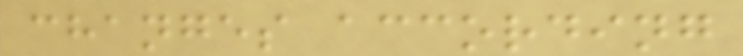changes according
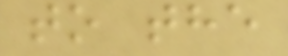to the
